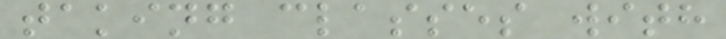taking classes with
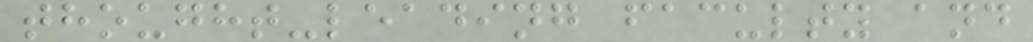thought-leading faculty and
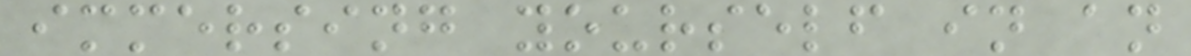immersing yourself in an
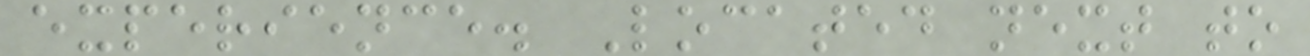experience. Located next to
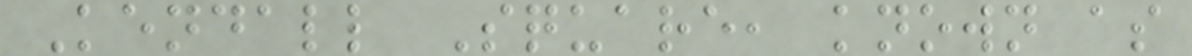Kendall Square, known as
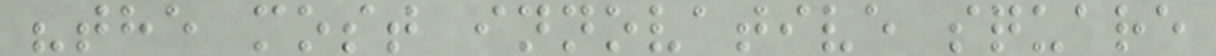"the most innovative square
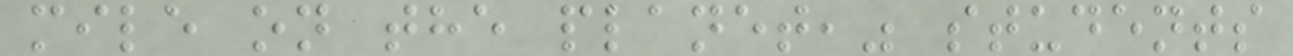mile on the planet," students
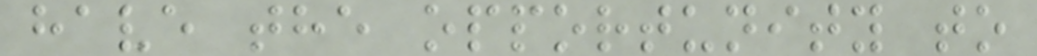have the opportunity to
